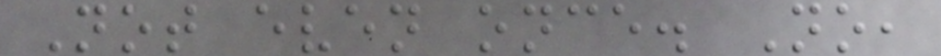Not even once. No,
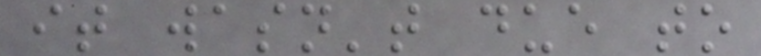it wasn't due to
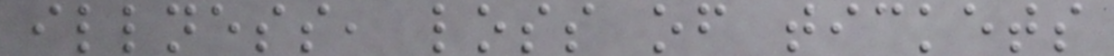illness, loss of tickets
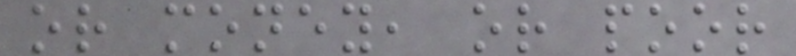or money, or poor
